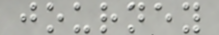journey
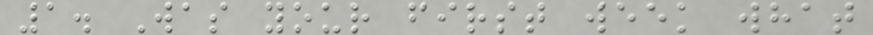1. Was your first week what
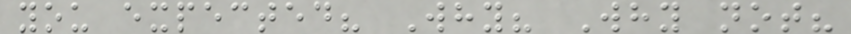you expected? Why? Why not?
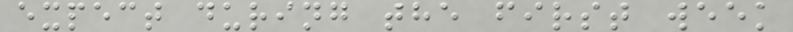expect during the first week
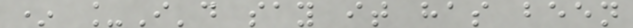* _I'd say it has been
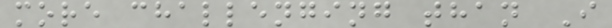more challenging than I
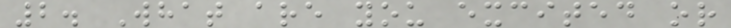2. What are you excited or
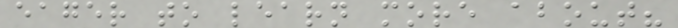eager to learn more about?
